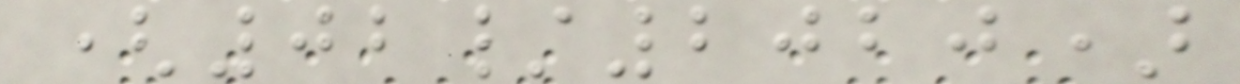(02/2020)
